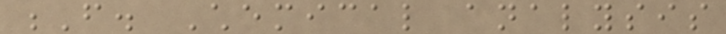F. Chemical analysis
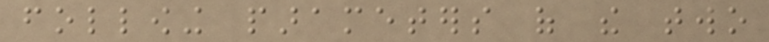following parameters of the two
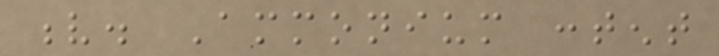v. Ammonium content
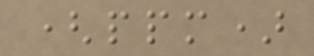(ppm)
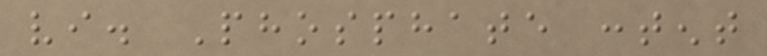vi. Phosphate content
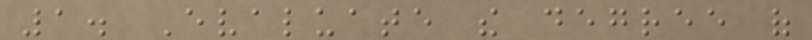1. Evaluate the degree of
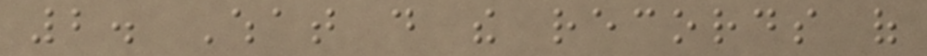2. What do the records of
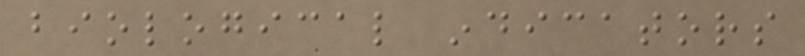biological indicators
